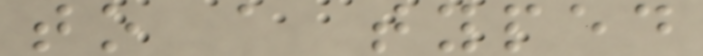to a typed
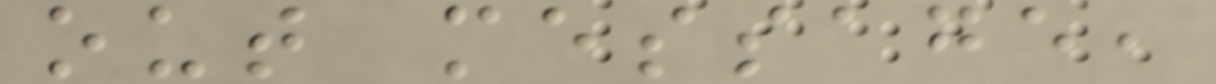out message,
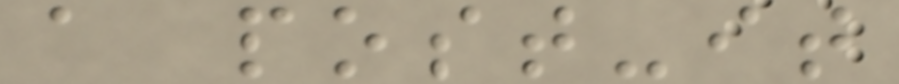a post-it
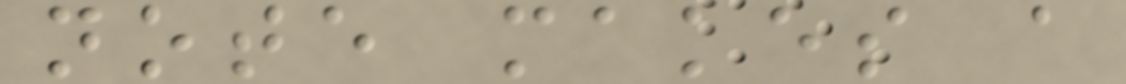note makes a
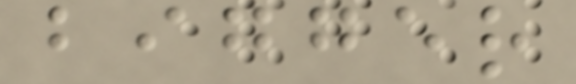bigger
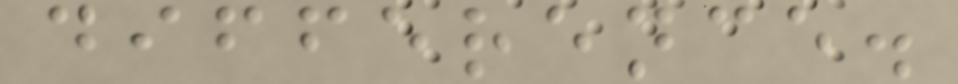difference.
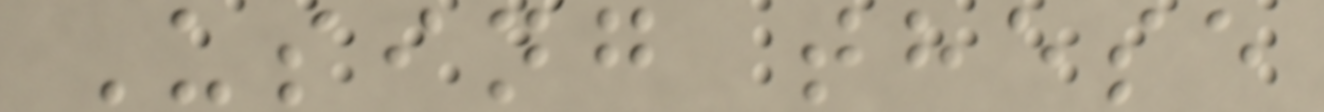Using these
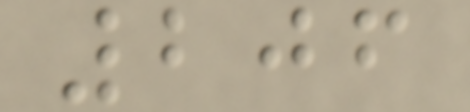206
